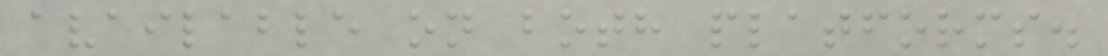available on both platforms.
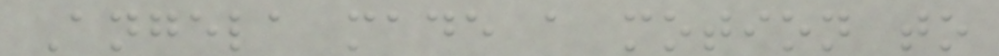Angela made a motion to
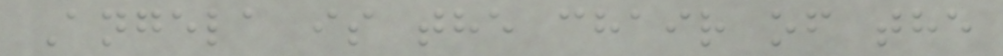Angela is the chair of the
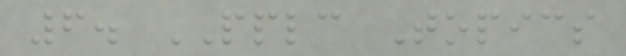6. PPLC Topics
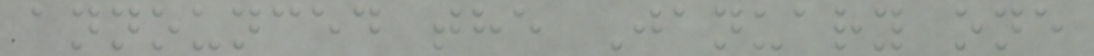announced the January one
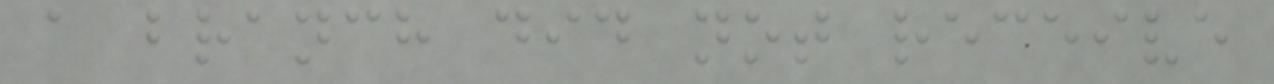a branch did not receive
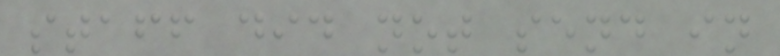staff did not send in
